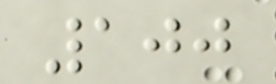100
